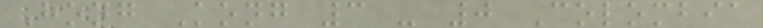Hong Kong 3 - 0 Colombia
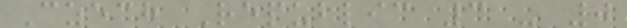Czech Republic 3 - 0
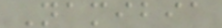Namibia
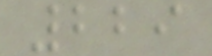229
